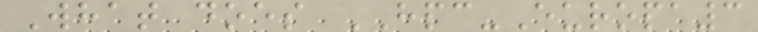What does HPC-Europa3
